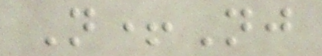N+Nj
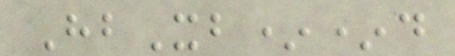HbXb**d
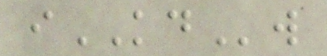iKDw
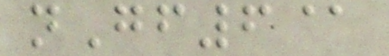nGf6@
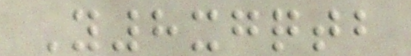Y8xgqtb
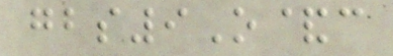gbs9O&c
